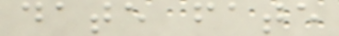date fate
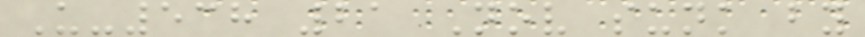U-538 21 Nov sunk by
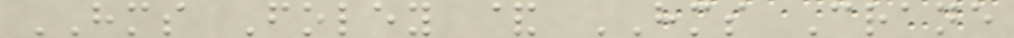HMS Foley & HMS Crane
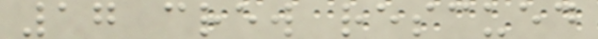17 crew rescued
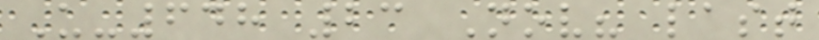U-648 23 Nov? last
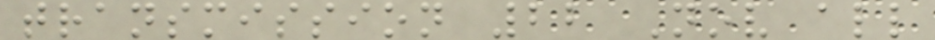transmission 22 Nov all
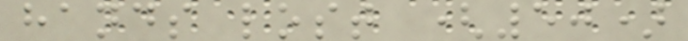hands lost (50)
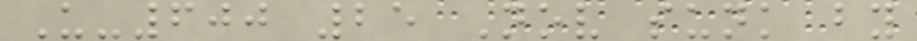U-600 25 Nov sunk by
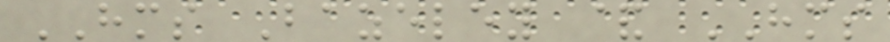HMS Bazeley & HMS
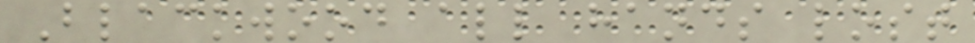Blackwood all hands lost
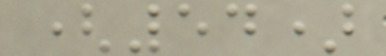(54)
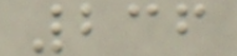236
